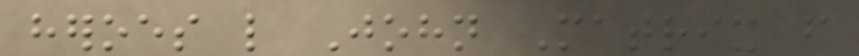heroes like John Matrix from
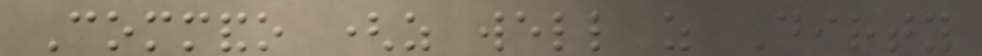Commando (as well as Dirty
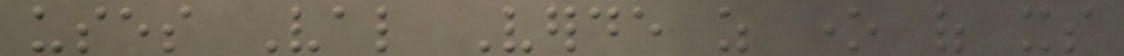uses Val Verde as one of its
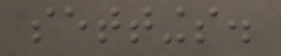settings.
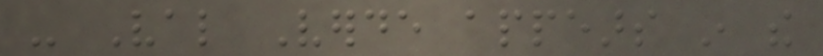- Val Verde appears in the
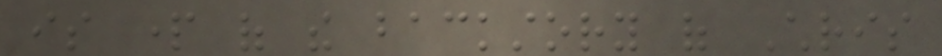is part of the backstory of Chris
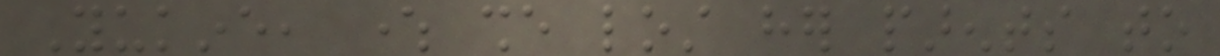Yukine, where she lost her parents to
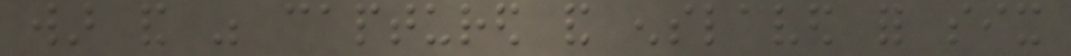war and was captured and enslaved for six
